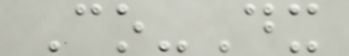Co-Dx
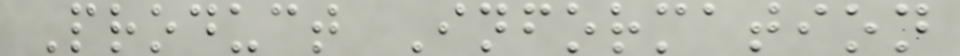Product Information
